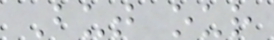But our
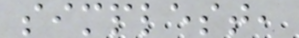simplest,
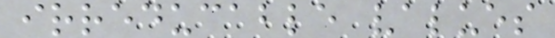irreducable values
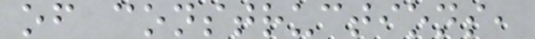of constructions,
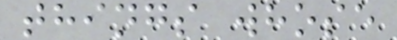things whose
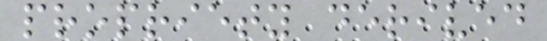propriety derived
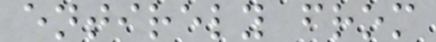entirely from
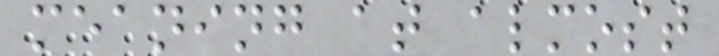meaning at almost
